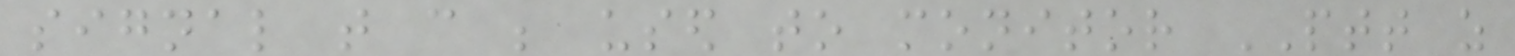signal that can be used to monitor PTT as
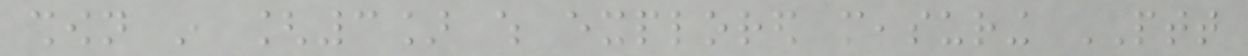shown in [3] which explored measuring PTT
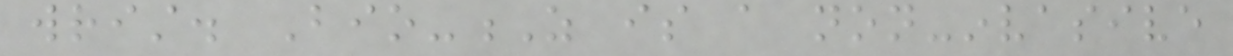wrist. Bio-Z is a non-invasive
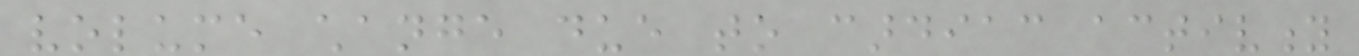volume change due to cardiac activity
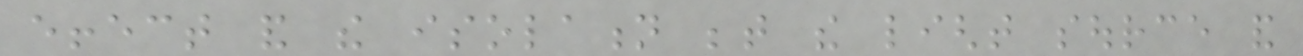effect and the isolation between the light source and
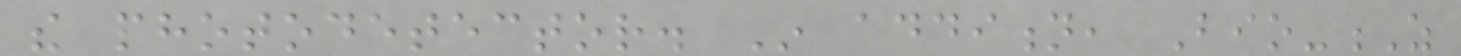the photodetector. In addition, Bio-Z
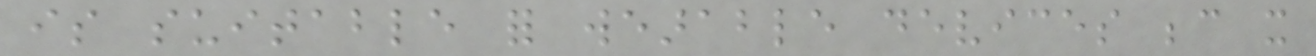is suitable for wearable devices because it
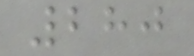280
